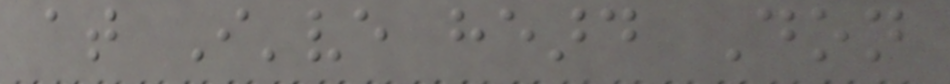at I've heard Don
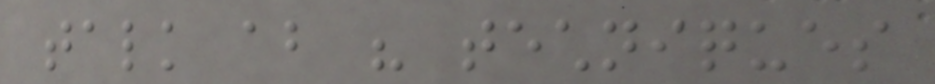talk about his techniques
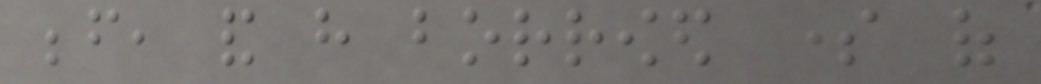before, and have borrowed some of
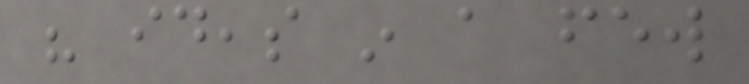his ideas in a few
